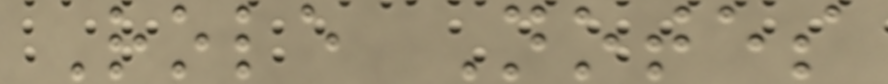Role Notes
